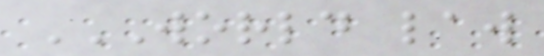WORLD LAW
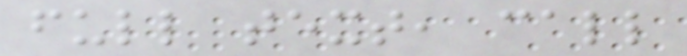full text, call
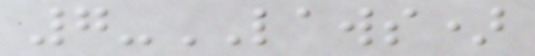7-LAWS)
